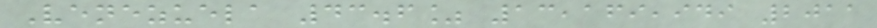Venezuela 43.6% 13,169,949 2011
